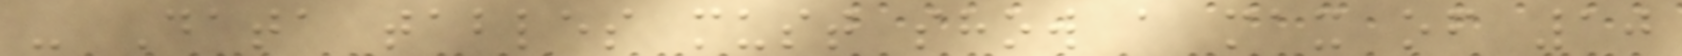- Data tables must show a max of 10
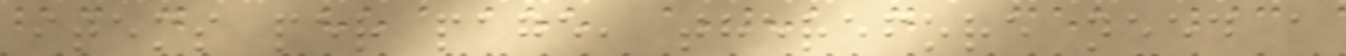items per page, therefore need a
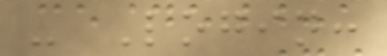- Login:
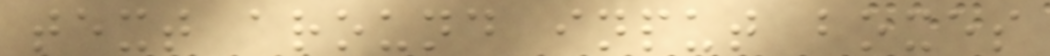text around input boxes
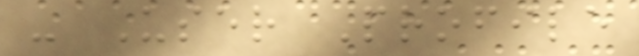- User Profile
